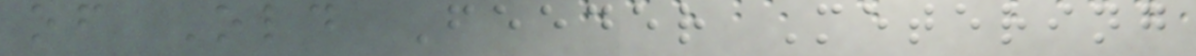of Old Feeder Metering
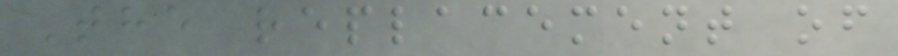The replacement of
